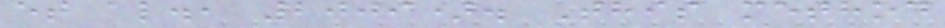et al., 2009). This method
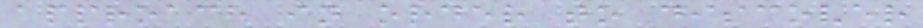approach in order to discover
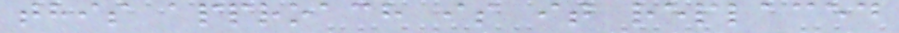this approach is it replaced
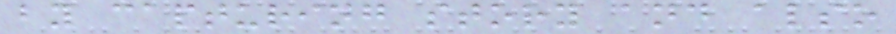by capturing story and also
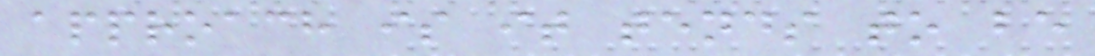approach is it tends to be
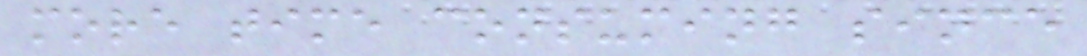more time consuming since
